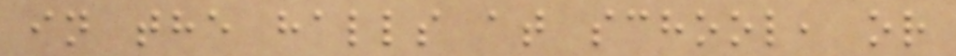in the halls at school, or
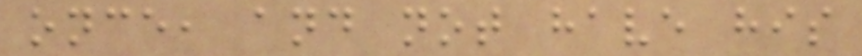once, and not have his
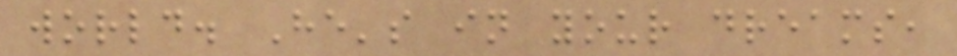world. He's in your dreams,
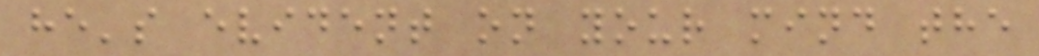he's evident on your mind the
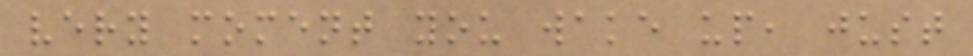very moment you wake up, just
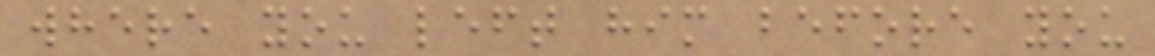where you left him before you
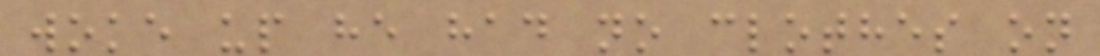woke up he had no clothes on
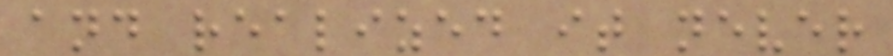and realized it never
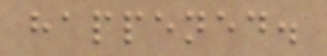happened.
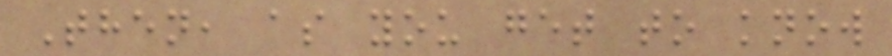Then, as you get to know
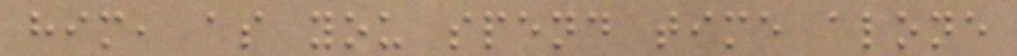him, as you spend time alone
